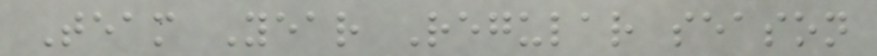Team Year Regular season
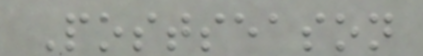Postseason
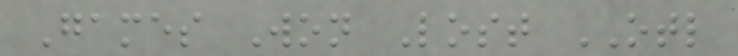Games Won Lost OTL
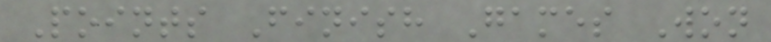Points Finish Games Won
